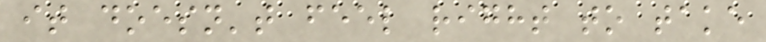it doesn't feel right to take
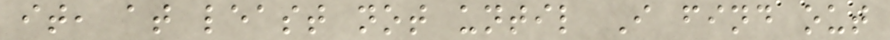it, at least not until I find out
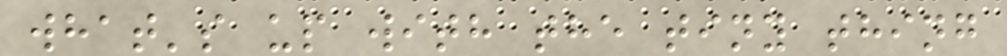what's up with the tiny thing
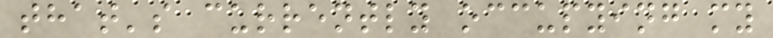that's currently occupying my
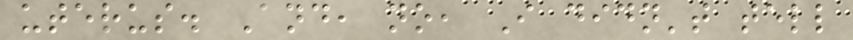uterus. And, no, I didn't tell
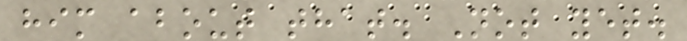him about that. Not yet.
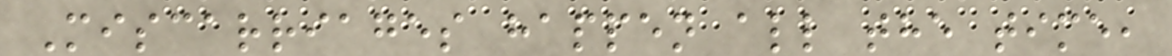Miscarriages happen all the time,
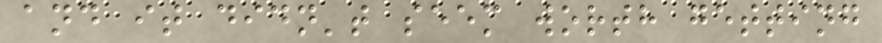and it didn't seem worth getting
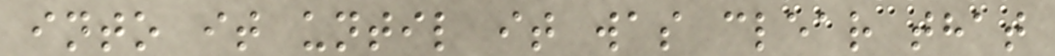into it until it was clear that
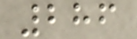286
